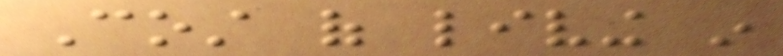Cost of living in
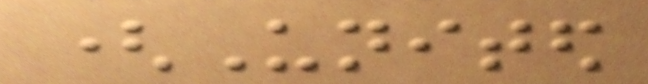(United
